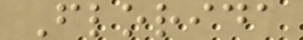Florida
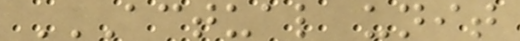ACTUAL UNIT
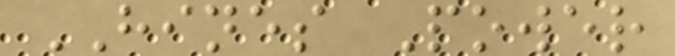HINES Power
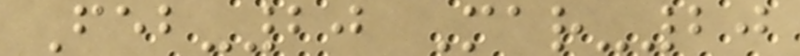Feb-20 Mar-20
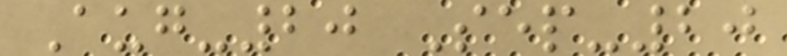Aug-20 Sep-20
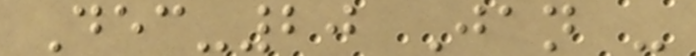Dec-20 Jan -
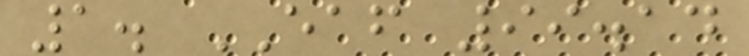1. EAF 99.14
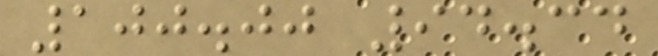100.00 94.34
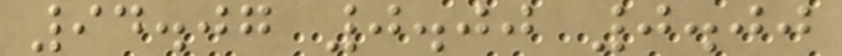94.07 0.00 0.00
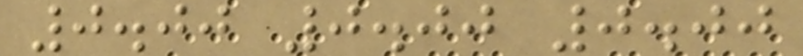0.00 0.00 0.00
